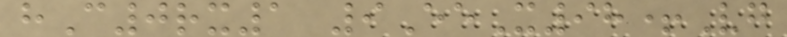hC0rx1 9EeX98+Vg
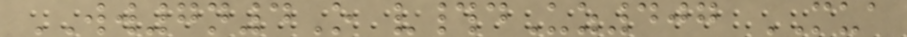WW7n4O v#dUz407 MUA
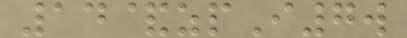14&zpI7w
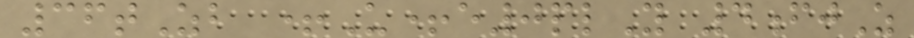36tZb +U+e0plY 4fjZ
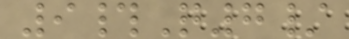9#Q7/
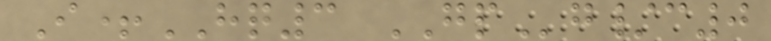I+HQ3 GPg/c0
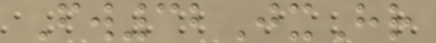Fw32JxHr
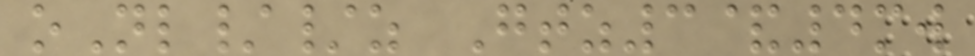oNl//z Gtz3&4mw
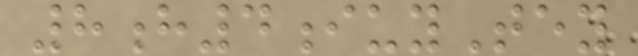8h4iuyTey
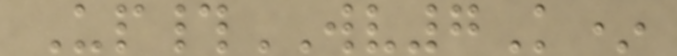Up#WV7K*
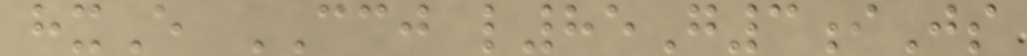hxE CCJ l85G3iJs
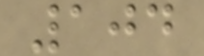104
